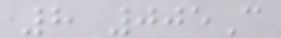8 005C
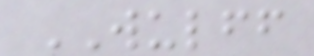WULFF
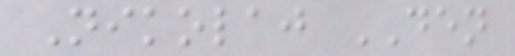Nikolaj DEN
